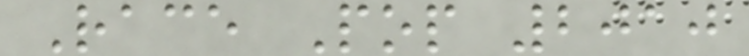Race Pop 2010
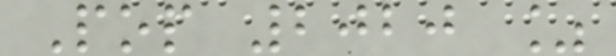Pop 2020 %
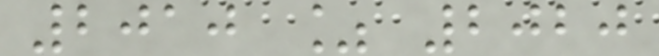2010 % 2020
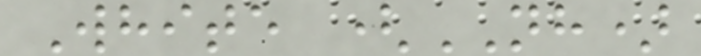White (NH)
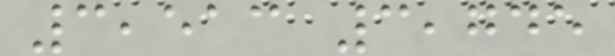3,513 3,745
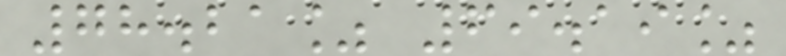78.21% 69.19%
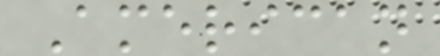American
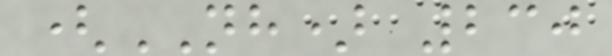(NH) 230
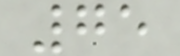75
